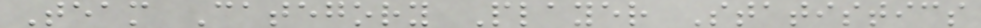Team Category Player Statistics
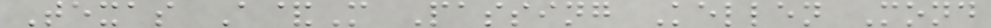Texas A&M Passing Kellen Mond
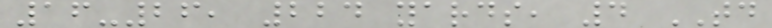16-26, 224 yards, 4 TD
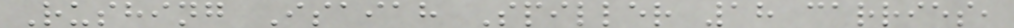Rushing Isaiah Spiller 18 carries,
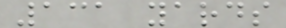131 yards
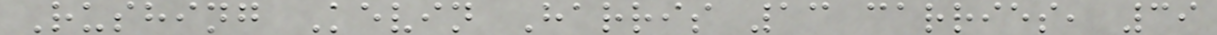Rushing Kevin Harris 13 carries, 39
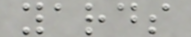yards
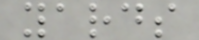yards
